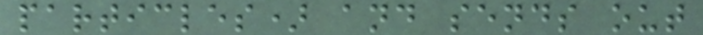particles) and sends out
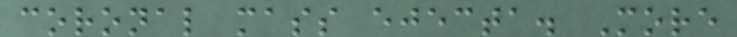coronal mass ejecta. More
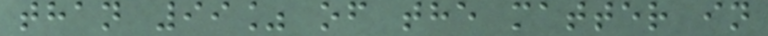than 99% of the matter in
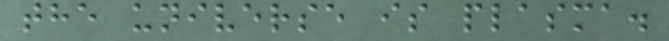the universe is plasma.
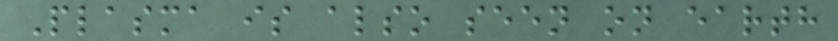Plasma is also seen on earth
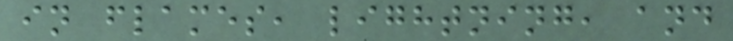in flames, lightning, and
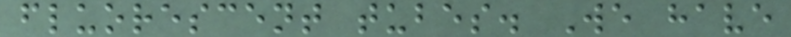fluorescent tubes. We have
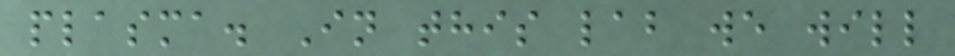plasma. In this lab we will
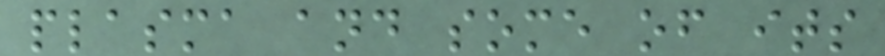plasma and some of its
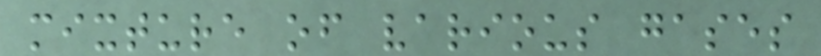mixture of various gases
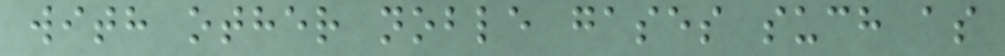with other noble gases such as
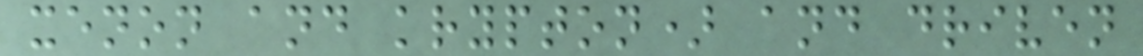xenon and krypton) and driven
